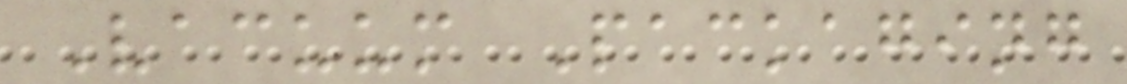Vacuum Packaging
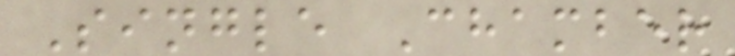Single Chamber
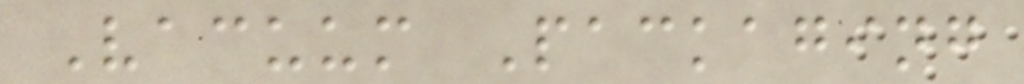Vacuum Packaging
